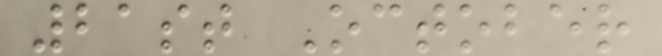21st October
